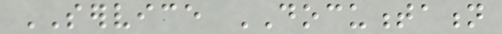SERVICE DOCUMENTATION
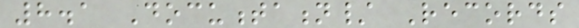8.1 Documentation/ Records
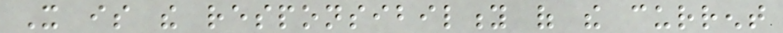It is the responsibility of the current
